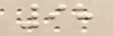98
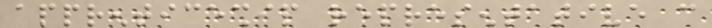apprenticeship representative can
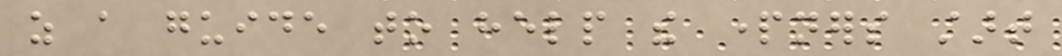as a guide to help the partners start
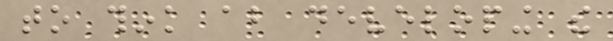to think about developing the
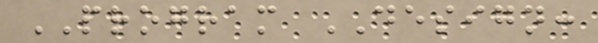PROGRAM DESIGN:
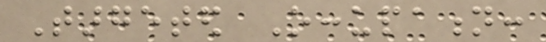Targeted Occupation:
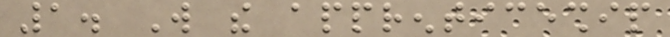1. Will the apprenticeship
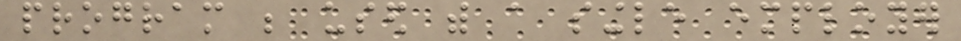program be used with a single employer
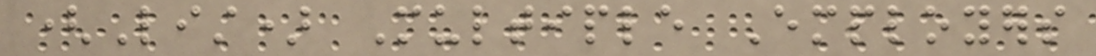(List) Multiple Employers
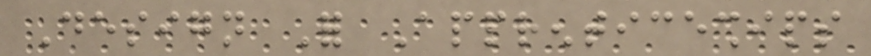Design For Apprenticeships
